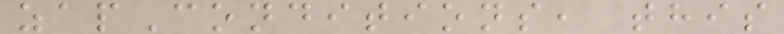zapConditions, this
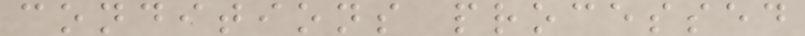conditions processed
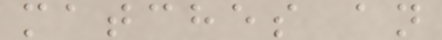matches an
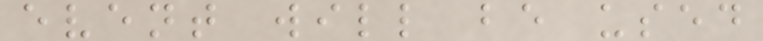event will be used
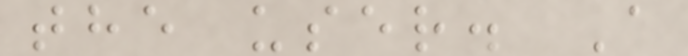the user. A
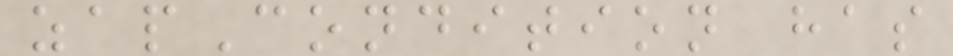zapCondition has
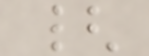{
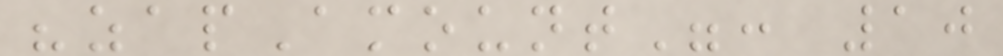"zapAmount": 10
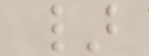}
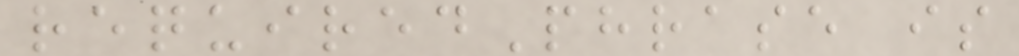requiredPhrase is
